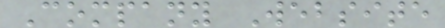Company Website
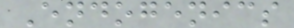Endogenics
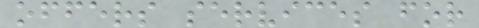offers services for
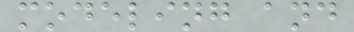modeling and
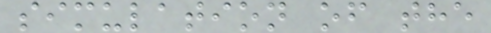simulation of the
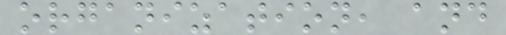organization, and
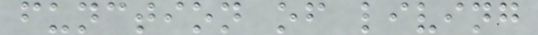function of living
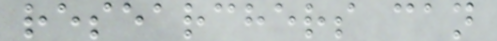researchers can
